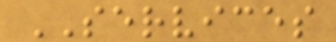SERVICES
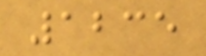1235
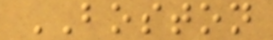BOSTON
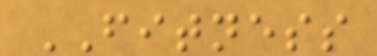FITNESS
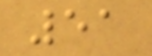51
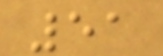51
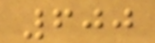600
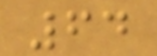64
